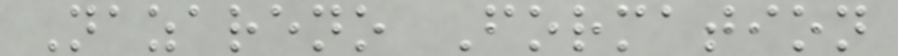Nazareno Formation
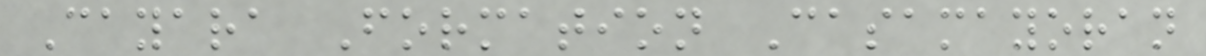Cayara Formation Casamayoran
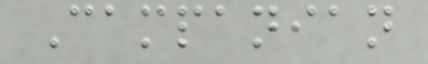Campanian
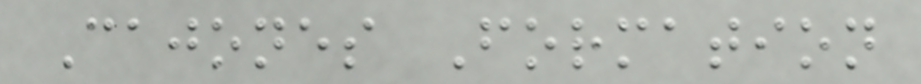Cajones Formation
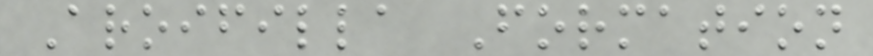Aroifilla Formation
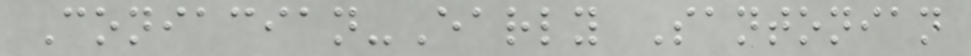Coniacian-Early Santonian
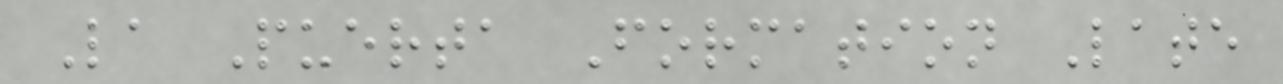La Puerta Formation Late
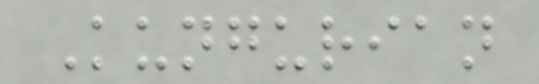Kungurian
